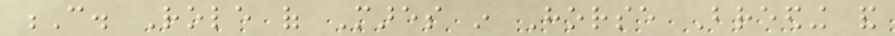C. Role of Mares in Horse Breeding and
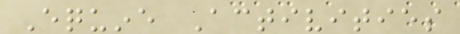Equine Activities
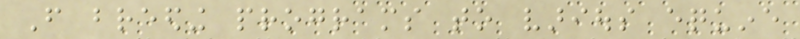From breeding programs to various equine
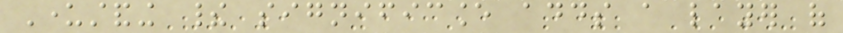Understanding their significance adds a layer of
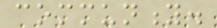community.
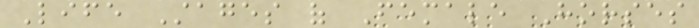Life Stages of Female Horses
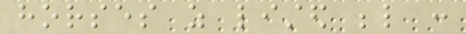horses as listed below :
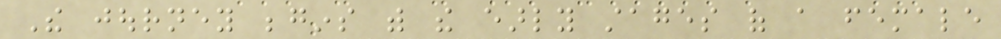The journey begins with the early stages of a female
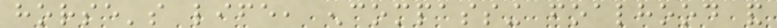horse's life, encompassing foalhood and
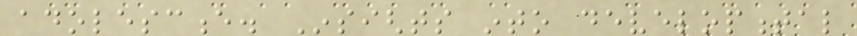adolescence. Insights into developmental
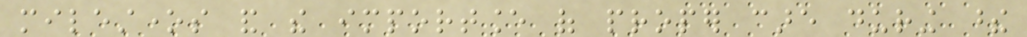milestones and the importance of proper care during these
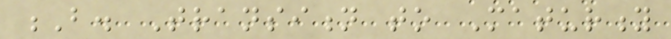B. Transition to Maturity
